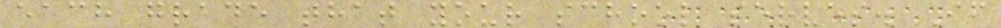each grade that your school serves. If
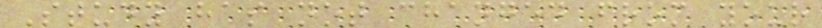Study has not changed from your
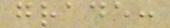grade:
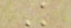K
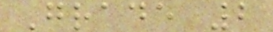Grade 2
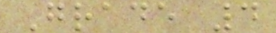Grade 4
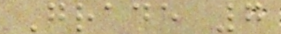Grade 7
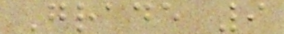Grade 9
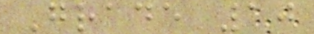Grade 10
